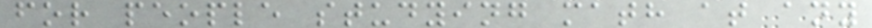for people studying math at any
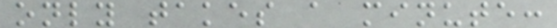only takes a minute:
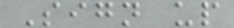Sign up
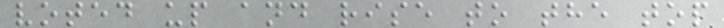voted up and rise to the top
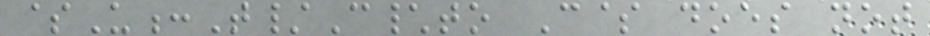$U:T/C\to C$ does not
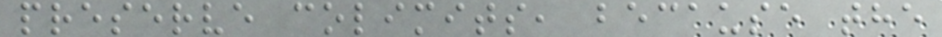preserve colimits, because the
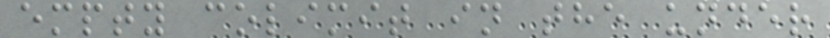empty colimit in the under
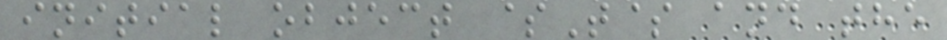initial object $T$ and the
